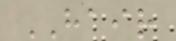HAIR
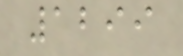1299
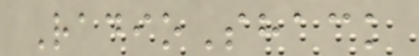RadioShack
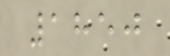1850
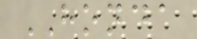HONDA
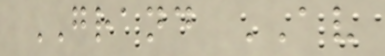GRAND AV
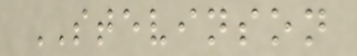STEVINSON
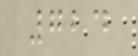724
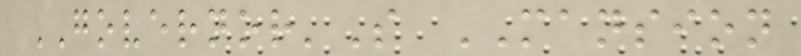GOVERNOR'S MANSION
